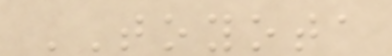TOYOTA
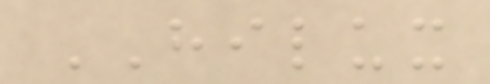HILUX
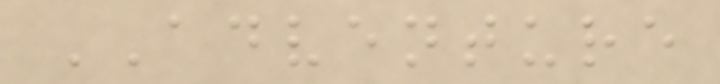ADVENTURE
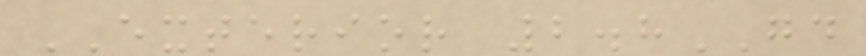EXTERIOR 2.8GD
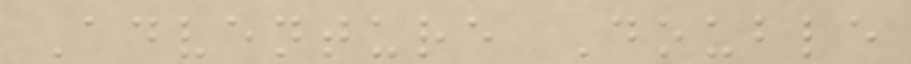Adventure Double
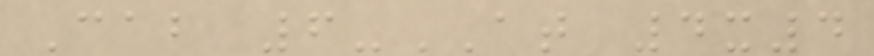Cab 6-AT 4x4
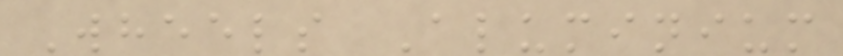Wheels Aluminium
